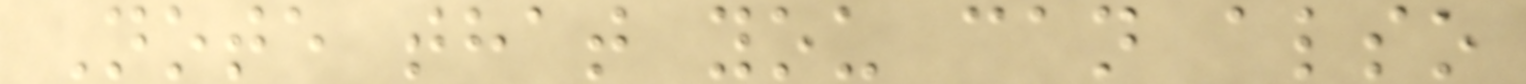Note that you can also
